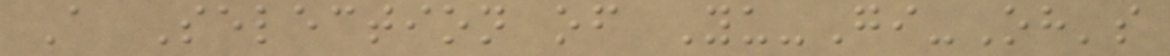A Selection of Yu-Gi-Oh's
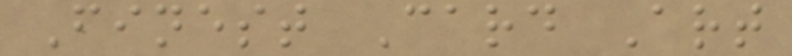Finest Card Art
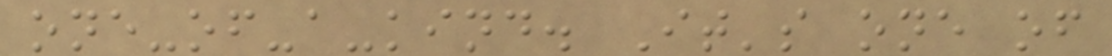one-of-a-kind. It's one of
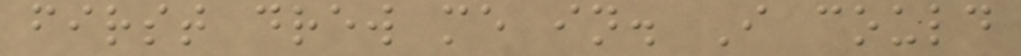first drew me in. I could
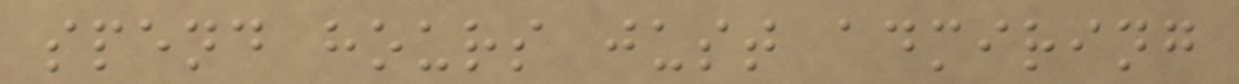spend hours just admiring
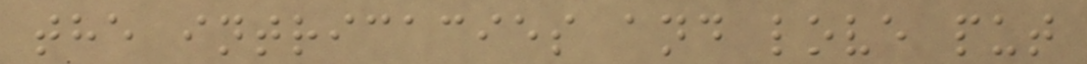the intricacies and love put
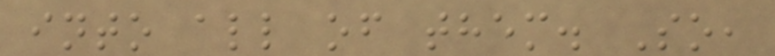into all of them. So,
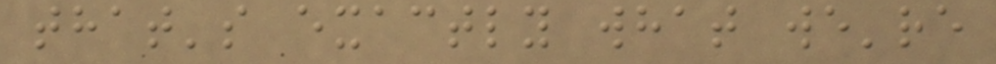that's exactly what we're
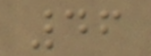46
